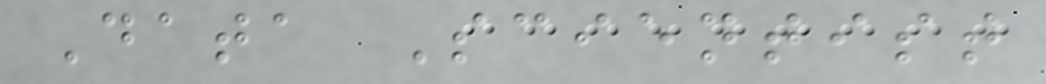Data Scientist
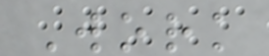Work
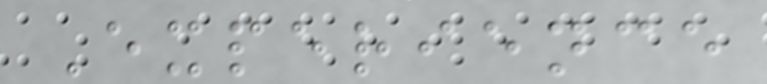Experience
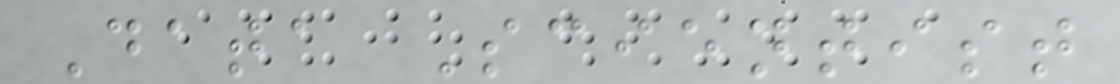Data Scientist
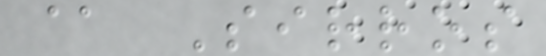@ Sirros
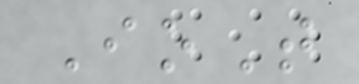IoT
